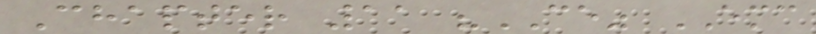Chapter 11 "CE" EMC
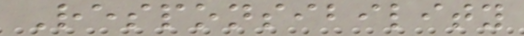Responsibility
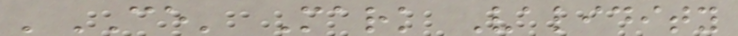'CE' Mark Validity
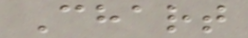Chart
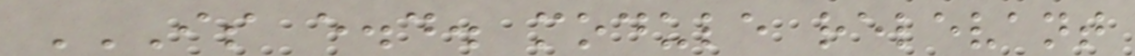IS E.D. MODULE RELEVANT
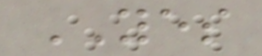YES
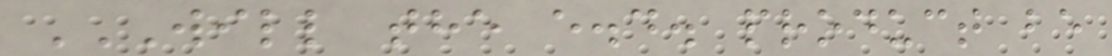WILL THE E.D. PRODUCT BE
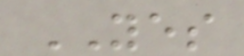YES
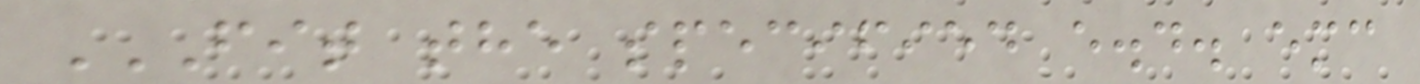FIT THE SPECIFIED E.D. EMC
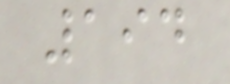194
